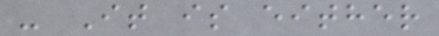- It is either
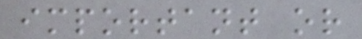important or
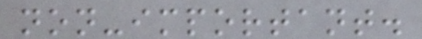non-important.
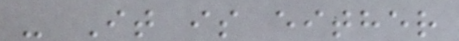- It is either
